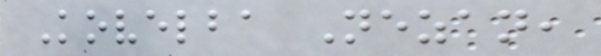Kovelba Nezan,
